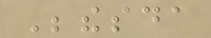Bethesda
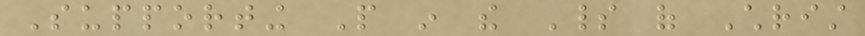Supporting People in the Spirit of Christ
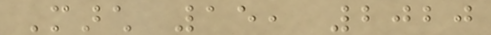March 15, 2020
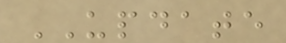UPDATE
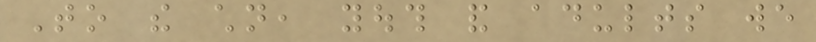To the children, youth and adults we
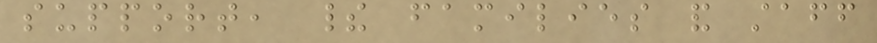support, their families and staff
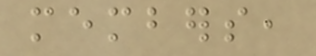members,
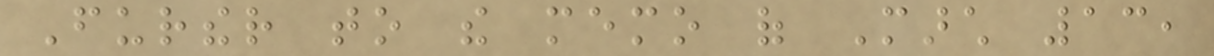Further to the memo of March 13,
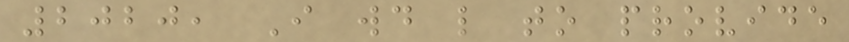2020, I would like to provide
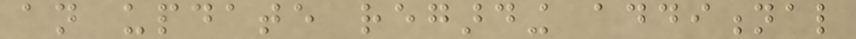an update regarding additional
